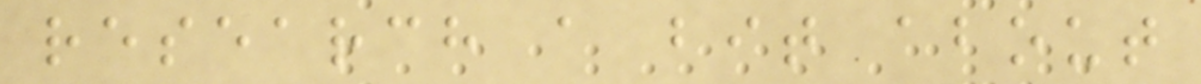research a bit about
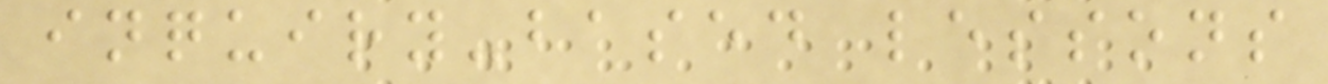inquiry-based lessons
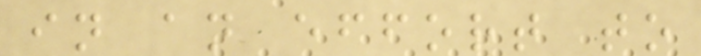in an effort to
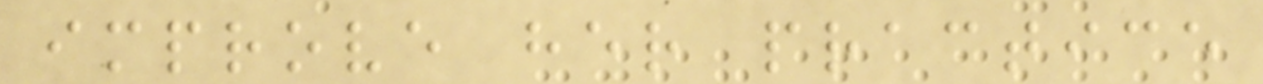improve her practice
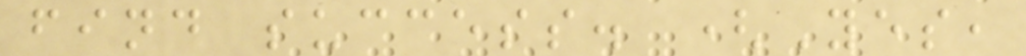find success. (Yes,
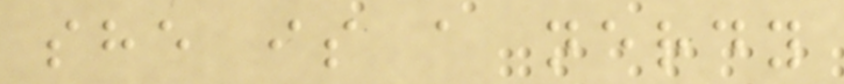she is a nerdy
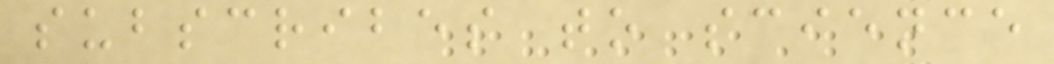subscribes to science
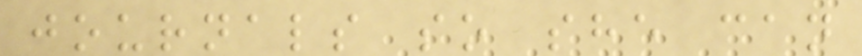journals so she can
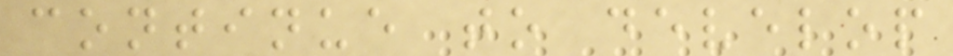continue to develop
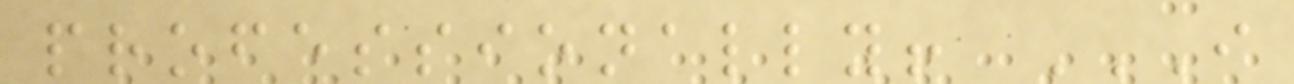professionally! I
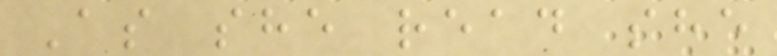As she read she
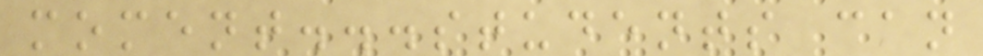moment...students can
